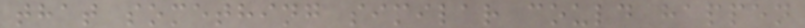that something similar could happen
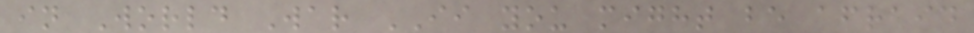in World War II you might be afraid
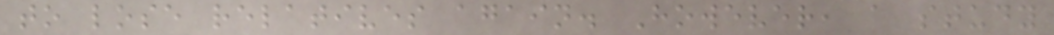to lose relatives again. However, a study
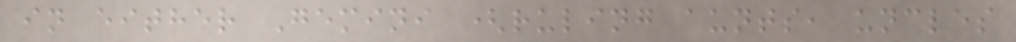in either Gemini (ruling aunts, uncles
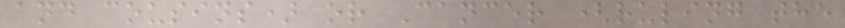and cousins) or Cancer (ruling the
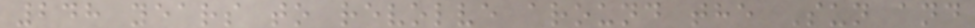248 years to revolve around the Sun and
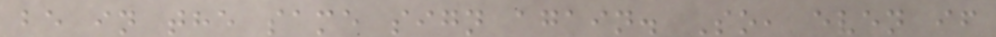be in the same sign again. So, even if
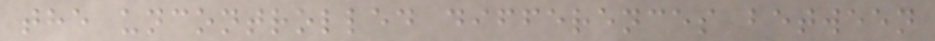the uncontrolled differences between
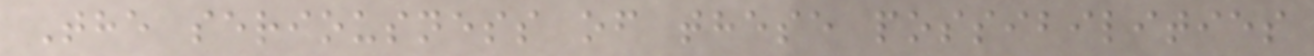The seriousness of these possibilities
